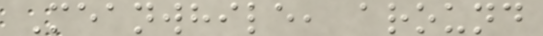Meanwhile, around
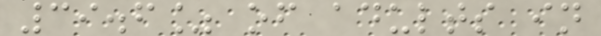39.6% of adults in
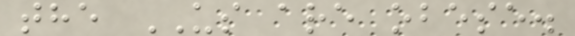the US are obese.
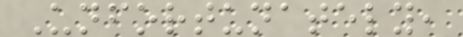Unfortunately,
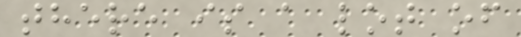there is a lot of
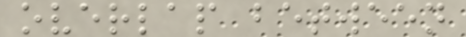overlap between
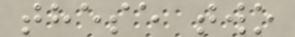these two
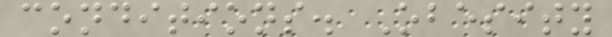conditions. Obesity
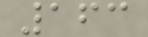163
